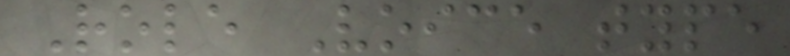Role Voice type
